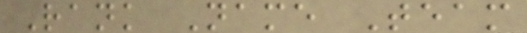Rank Name Team
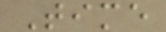Time
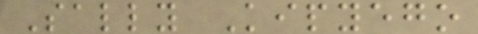Sally Kipyego
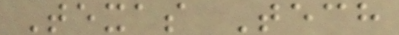Texas Tech
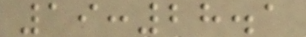19:28.1
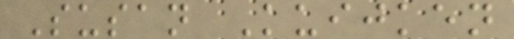Susan Kuijken
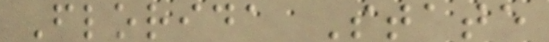Florida State
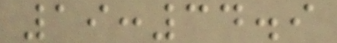19:34.9
